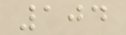104
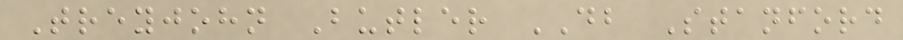Treyjohn Butler DB Stanford
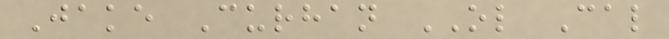Jake Curhan OL Cal
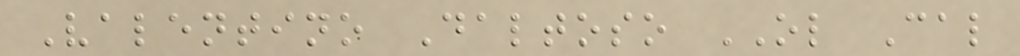Valentino Daltoso OL Cal
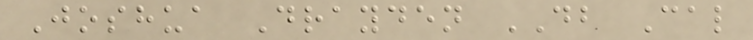Joshua Drayden DB Cal
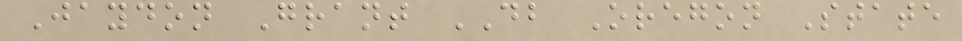Jaydon Grant DB Oregon State
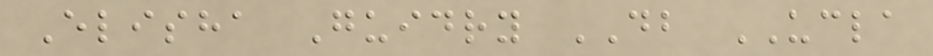Elisha Guidry DB UCLA
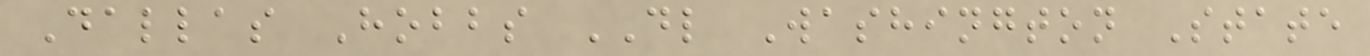Dallas Hobbs DL Washington State
